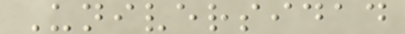Universidad
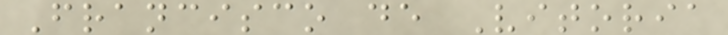Francisco de Vitoria
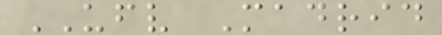UFV Madrid
